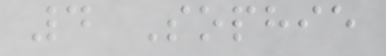4 Sophie
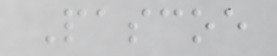Pascoe
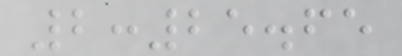2:25.65
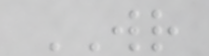WR
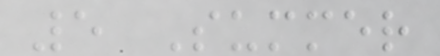5 Summer
